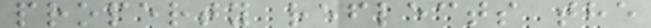property reflects the
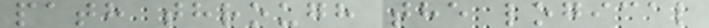path through the logical
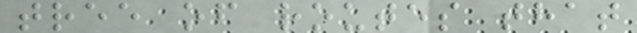tree of routes that
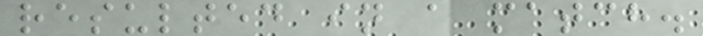resulted in a match.
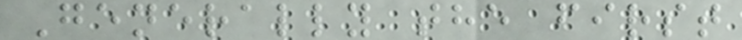Generally the first
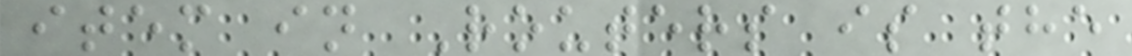item in Routers is the
